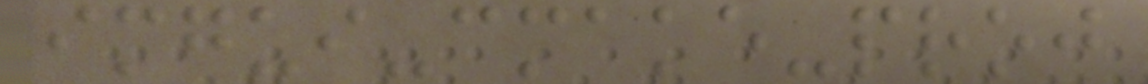imgui-cmake-proj
